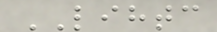LIHTC
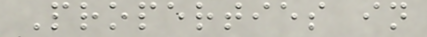Properties in
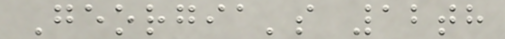Georgia's 12th
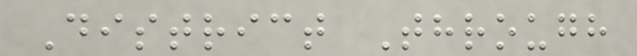District Through
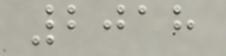2018
